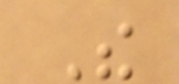The
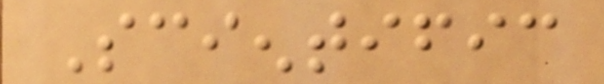Scientific
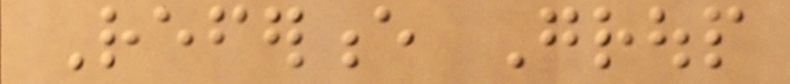Reference Group
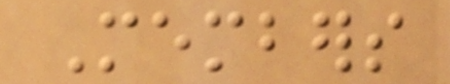Members
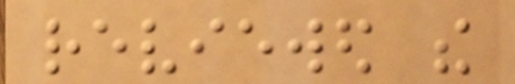reviewed the
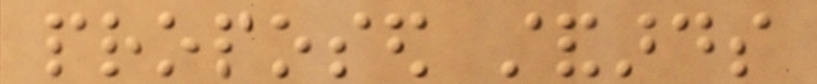proposed standards
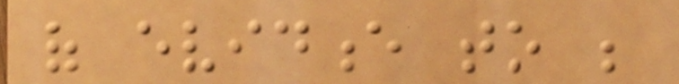of evidence to be
